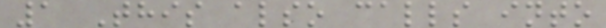1 This also calls into
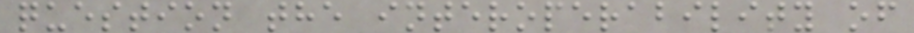question the interoperability of
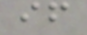if
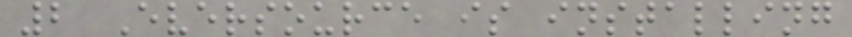2 Eversource is installing
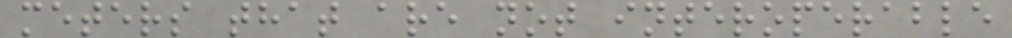meters that are not interoperable
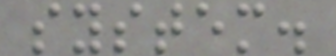system.
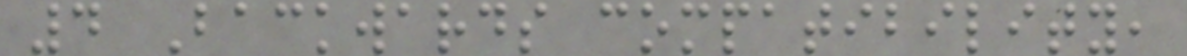4 Backwards compatibility,
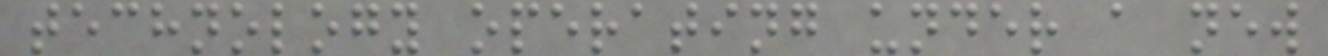technology operating under a new
